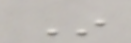In
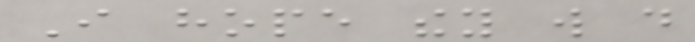I hope they will do
